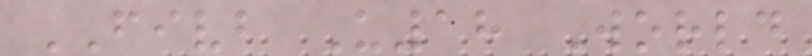FIVB U18 World
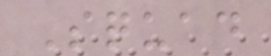Squad
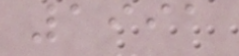1991
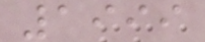1999
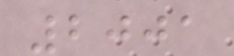2001
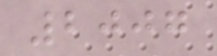2007
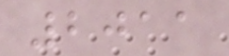2011
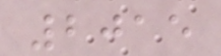2015
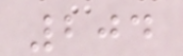204
